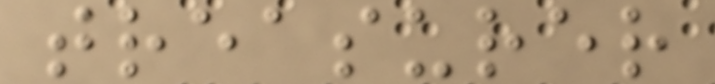treasurer
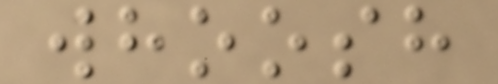whoosh
